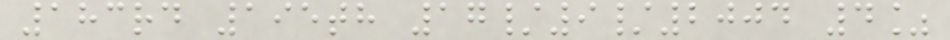183rd 195th 17/9/2004 4%
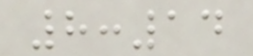8:14
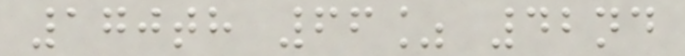170th 66% 42nd
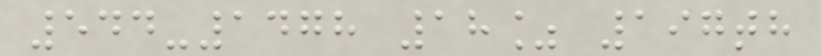544-1478 18% 197th
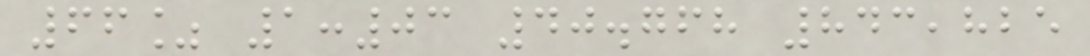66% 1:03 40.768 843,825
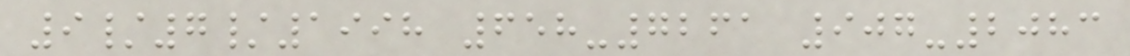9/7/1998 658-7261 907-2083
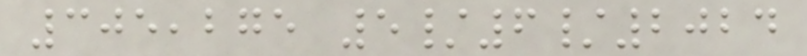305,275 5/6/2024
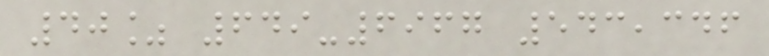40% 649-6967 543,346
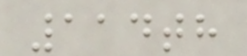114th
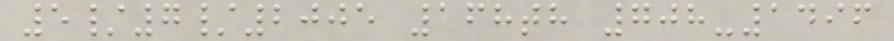5/7/2005 168th 708-1496
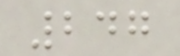247
